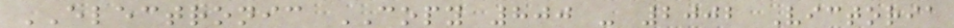ELECTRONIC COPY 800 - 2002 Victoria
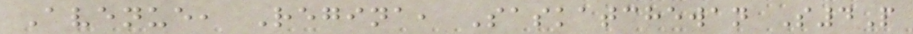Avenue, Regina, Saskatchewan S4P
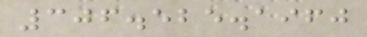306.525.1960
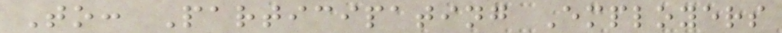To: Participating Employers
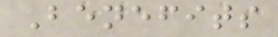Benefits
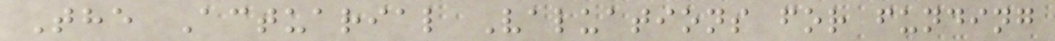The Actuarial Valuations for funding
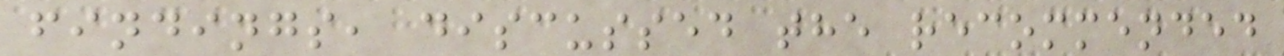findings, discussed the recommended
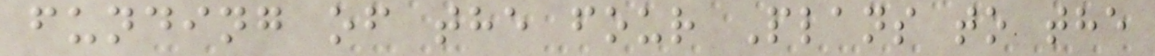funding of the four Plans to the
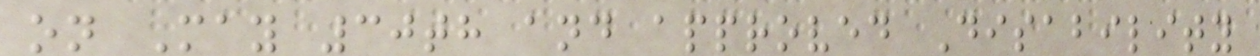on May 30th and approved Disability
